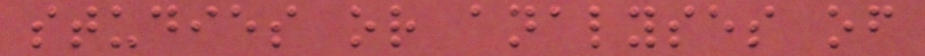studies or analyses of
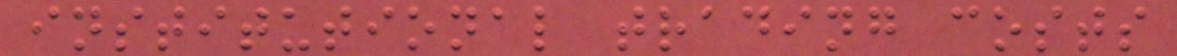institutional trading costs
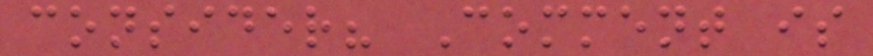consider? Comment is
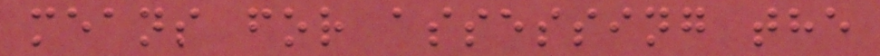means for assessing the
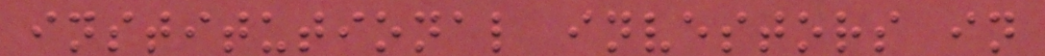institutional investors in
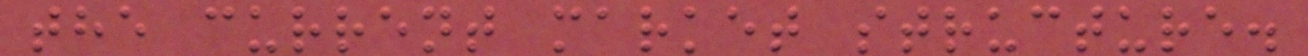the current market structure.
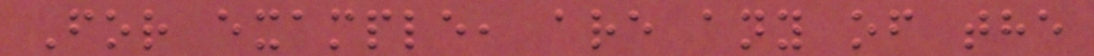For example, are any of the
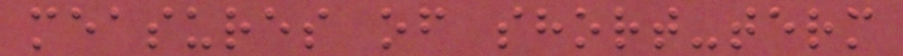measures of short-term
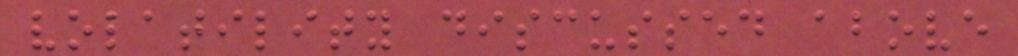volatility discussed above
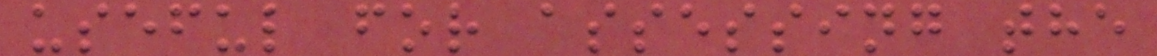useful for assessing the
